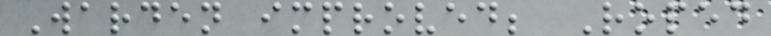Warden improved; Roped
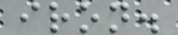iron.
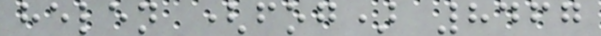helen (fog) 8467
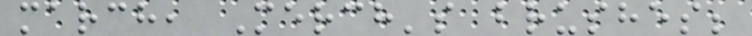march, Merch's brushes;
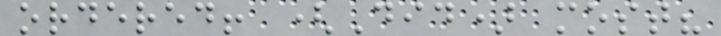ordered! (Did) most?
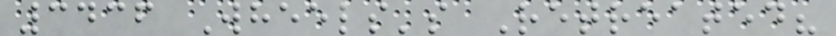3436 Wheels's Retreated?
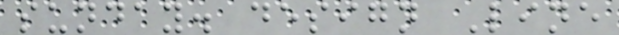sunday. design Line
